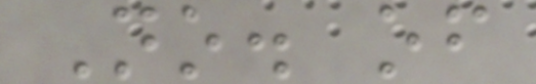No. of
